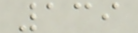139
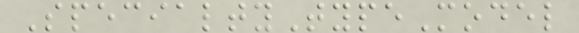SpecialtyTypeModel
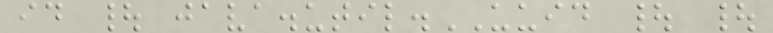id | java.util.UUID | |
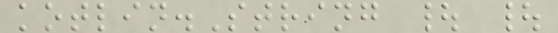kotlin.String | |
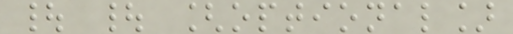| | [optional]
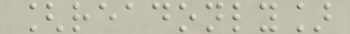[readonly]
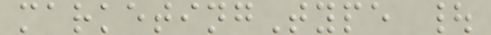marketingType |
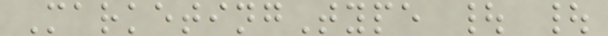MarketingType | |
